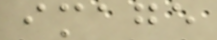image
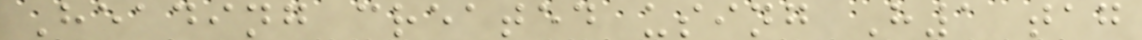Heading created using H1 tag
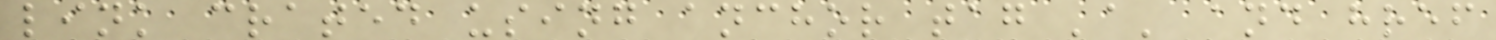link crated using anchor tag 'a' and href
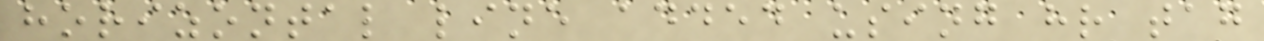horizontal line added using hr tag
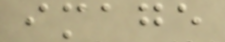image
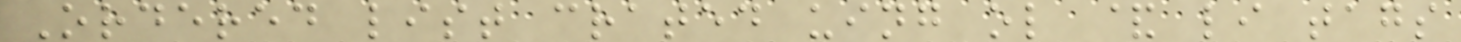Ordered list crated uing ol & li tags
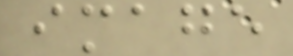image
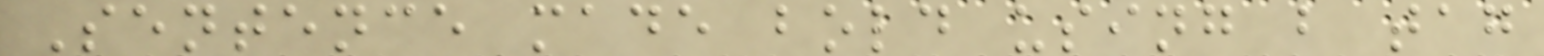Sentence made bold using b tag
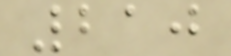210
